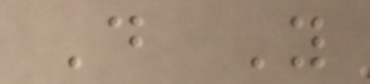D Y
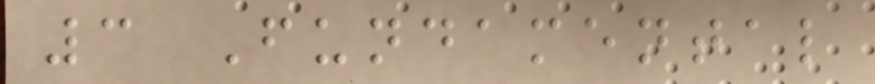3 Fundamental
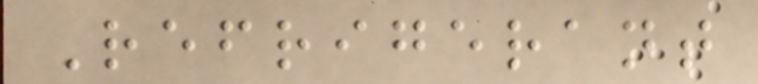Refrigerant
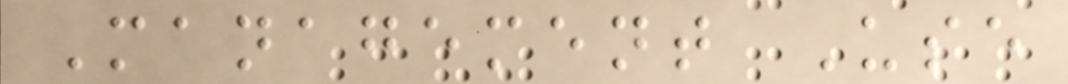Management Use
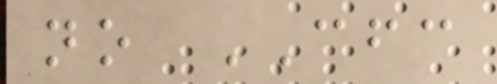no CFC
